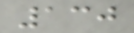130
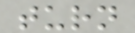turn
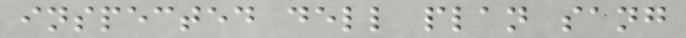inspected dell plan sang
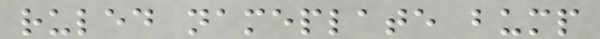ruled nameplate bump
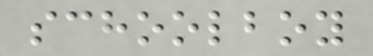schoolboy
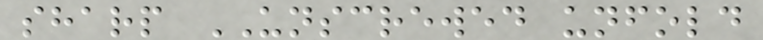sharp UNSCREWED unfold
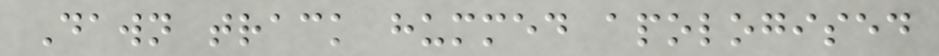Dawn track hummed apologised
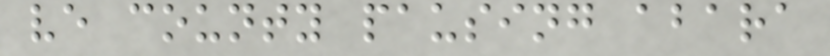ve county pausing abara
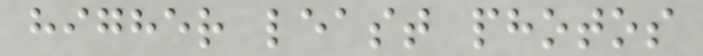higher least photos
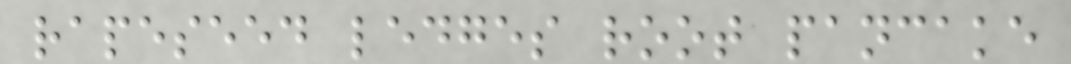rapeseed ledges root pancake
